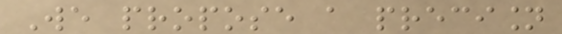We propose a precision
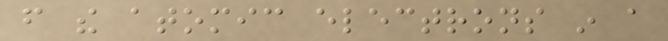from the atomic electrons in a
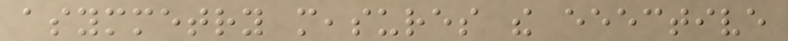asymmetry measures the eeective
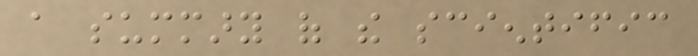a summary of the scientific
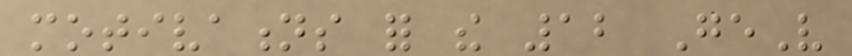motivations for the 12 GeV
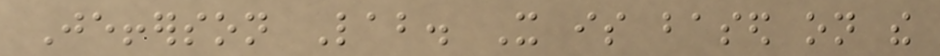Jefferson Lab. It is based on the
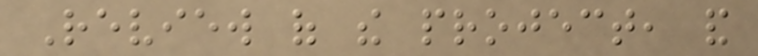Review of the project, and
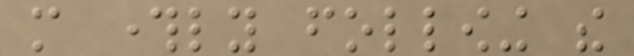more throughly following the
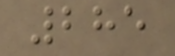285
